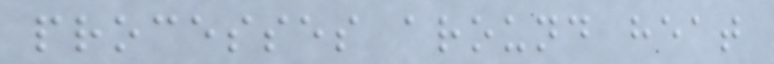processes around heat
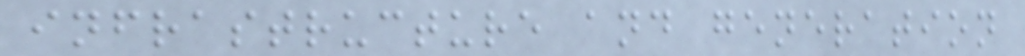infrastructure and generation
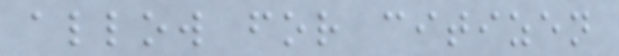allow for citizen
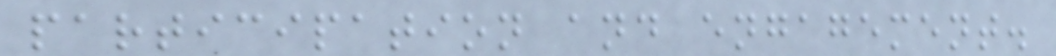participation and engagement.
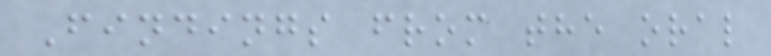Findings from the oral
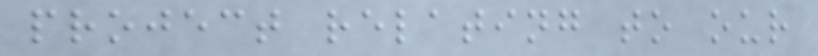project relating to our
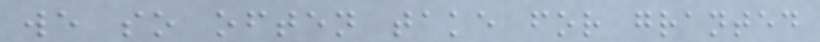we so often take for granted
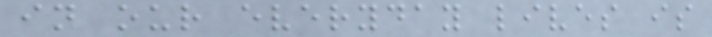in our everyday lives is
